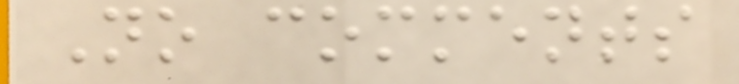No comments
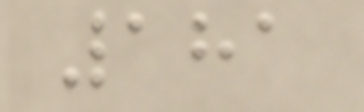181
